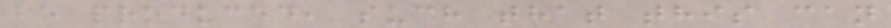be produced, such that this can
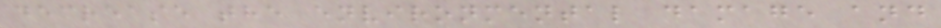decrease the environmental damage and
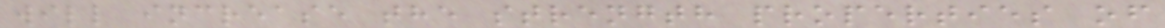will increase the strength properties of
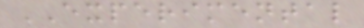EXPERIMENTAL
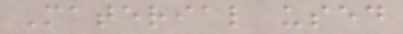Material used
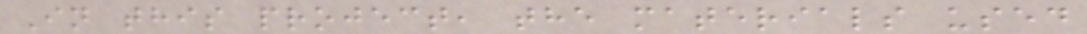In this project, the materials used
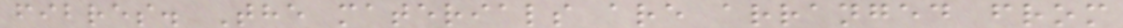fibres. The materials are arranged from
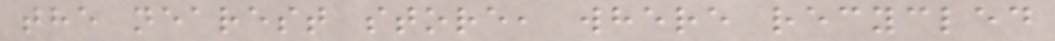the nearest store, where recycled
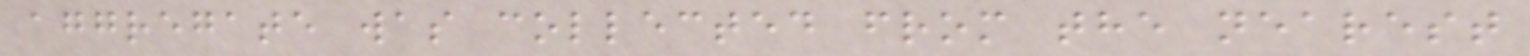aggregate was collected from the nearest
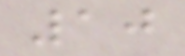10
